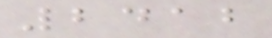2412
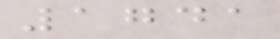1741
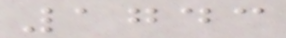1743
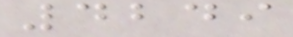4249
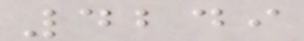4249
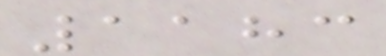1183
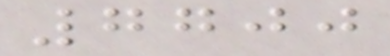7700
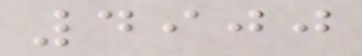4900
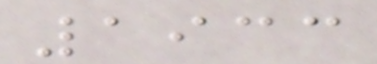1933
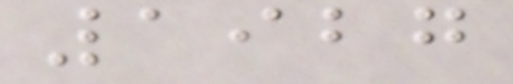1927
